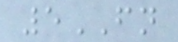5FN
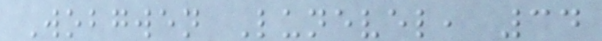Wobgwen Lunevel, 34
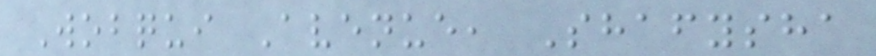Wobqui Avenue, Shafysha
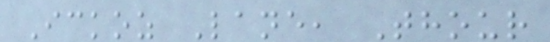Ickoz Lane, Thour
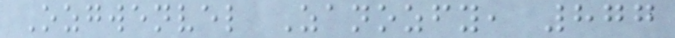Ozgwenvel Zanozfy, 877
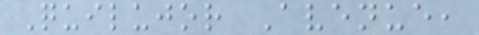Quilujor Avenue,
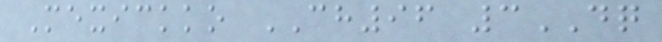Mexickko CH96 3DQ
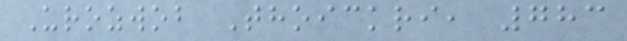Urozwob Thoickri, 783
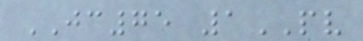JC75 1PV
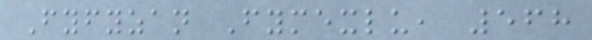Fyfyzan Fymexlu, 568
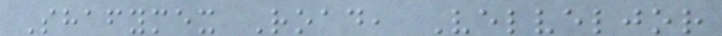Shafymex Road, Velveljor
